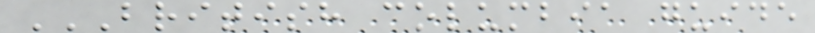BRITISH COLUMBIA GUIDE
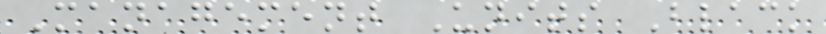Management Units Black
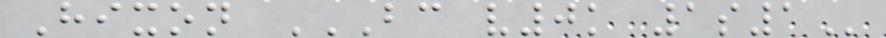Hixon BC V0K 1S1
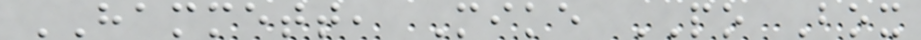HAMMETT, Mike PO Box
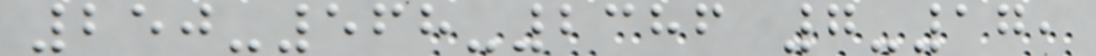250-568-2386 7-17,
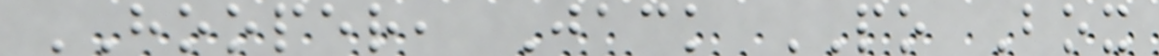HOOPER, Jack PO Box
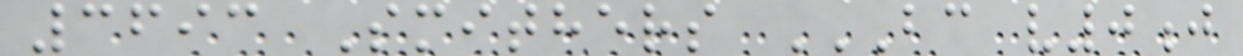3693 Smithers BC V0J
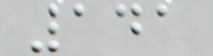141
